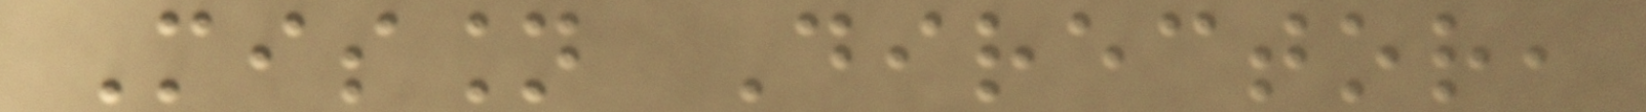Mission Director,
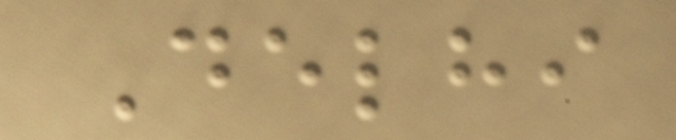Delhi
